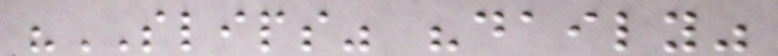"SLIPS" "daily"
